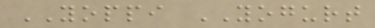YOPPI YOGURT
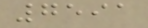7591
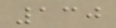130
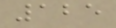125
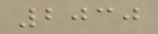2030
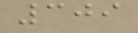309
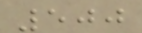500
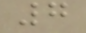7
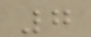7
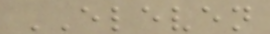ELEVEN
